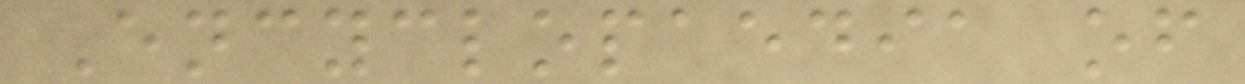Encyclopaedia of
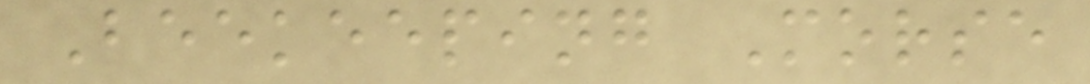Beekeeping Morse
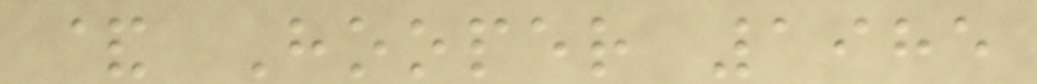& Hooper 1985
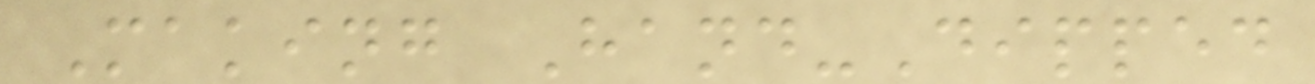Making Hand-Dipped
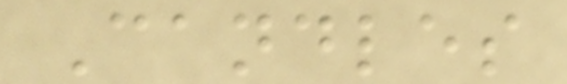Candles
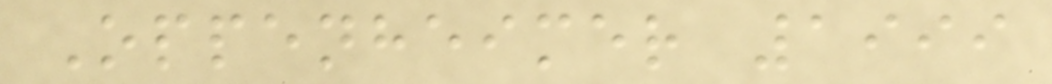Oppenheimer 1999
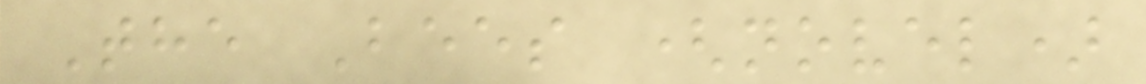The Bees (novel)
